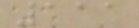111
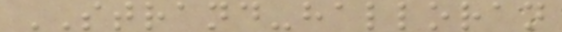STRAND-halloran
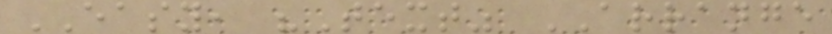EASY, "Text" ARRANGE
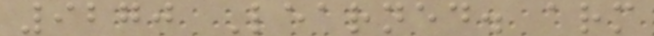9270 Learned. arm
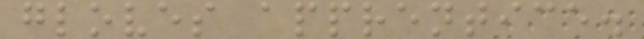gloves apprentice.
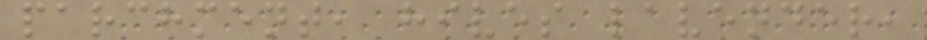parchment, hives lavender,
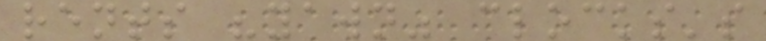rents "yawn" clocks's
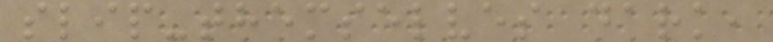slip-themselves dark,
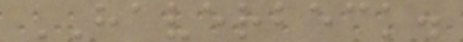HAVERBECK.
